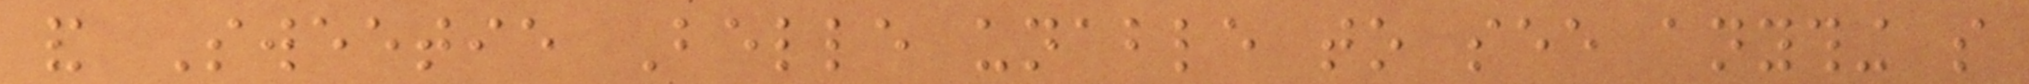and Sweetie Belle unable to see anything so
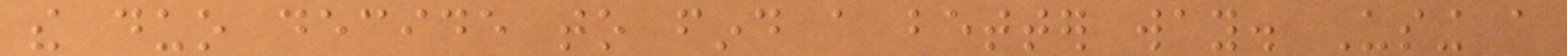the duo decide to find a better way. Using a
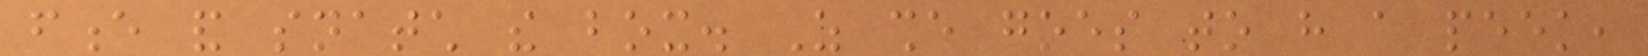fence and snatch the box. As she goes to have a peek,
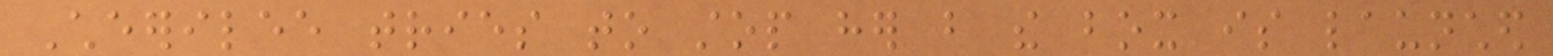Cheerilee tries to stop her but the box is launched
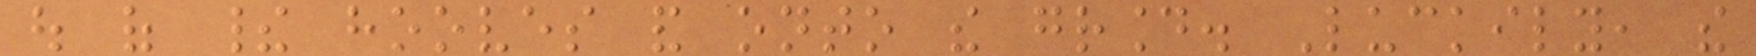out of their hooves and onto the ground. Luckily, the
